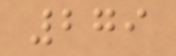279
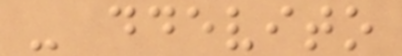- ddevito
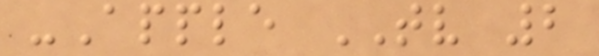-Apple TV 2
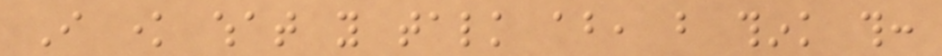I know what you talk about, but think this:
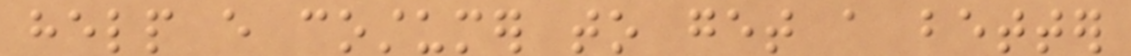help every costumer to get a better
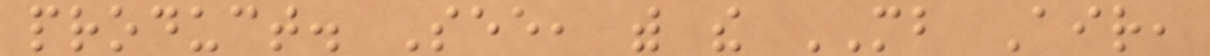product. See, with the MB Air,
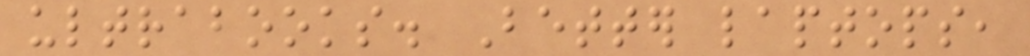ultrabooks. Better laptops,
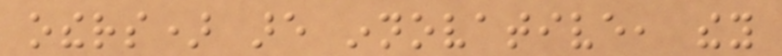others) are innovative, they
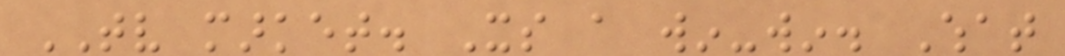TV market. Its a win-win. What
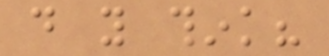do you think?
